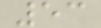53
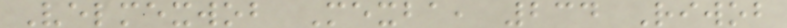Velmexwob Mexba, 234 Riwob
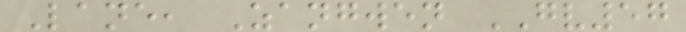Lane, Zangwen GV57
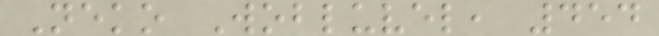Neko Wobluvel, 454
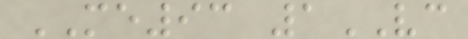ME93 1VC
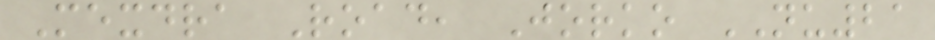Mexdra Road, Jorko NU21
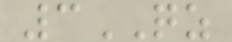3QZ
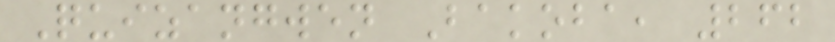Quizangwen Bakoba, 262
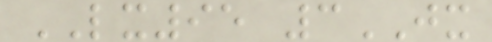LX95 3JX
